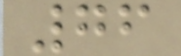76
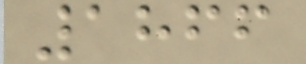1866
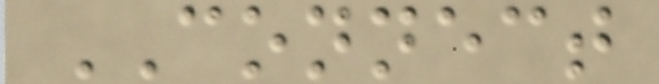CONNECT
